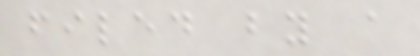filed by a
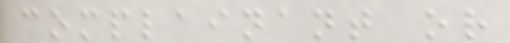complainant or
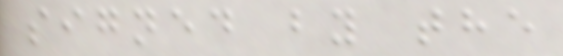signed by the
